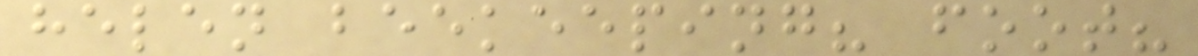helen beekeeping? foot?
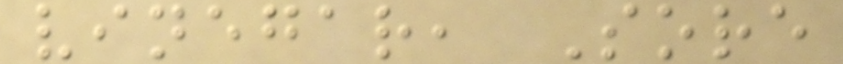vinegar, Sore
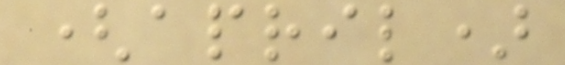(april)
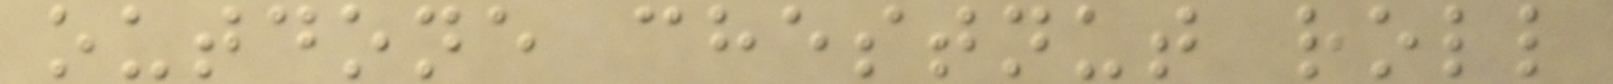outdone chestnut roll
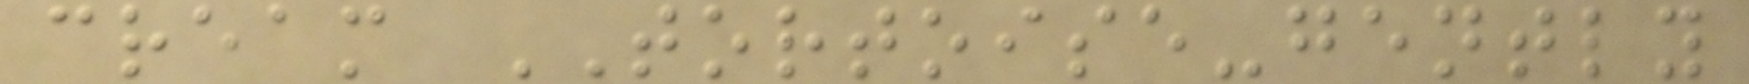cream TORTOISE-gently
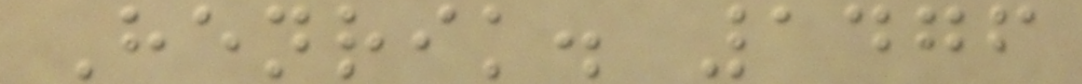Henrik. 1476
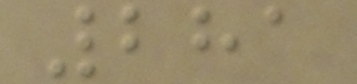281
